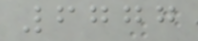6777
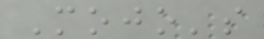Mojo's
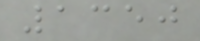1350
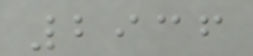2936
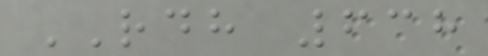RDH 638
